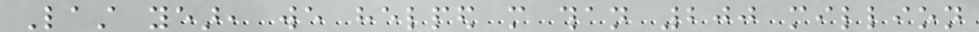Last year, we helped more than 200 million
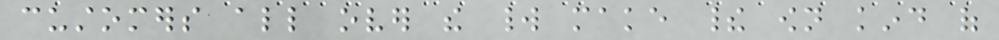customers all over the world make their own kind of
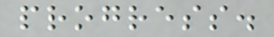progress.
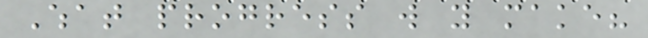What progress will you make?
